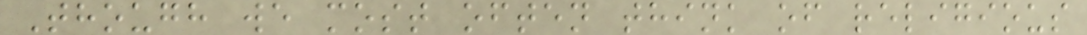Though we most often think of religious
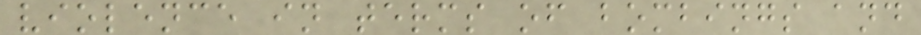violence in terms of bombings and
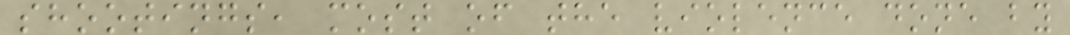shootings, most of the violence done by
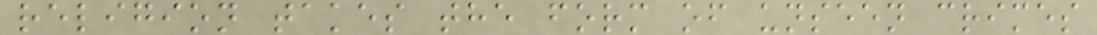religion takes the form of unseen crimes
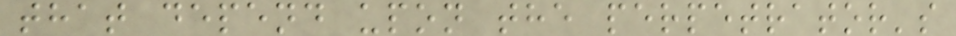that depend upon the perpetrator's
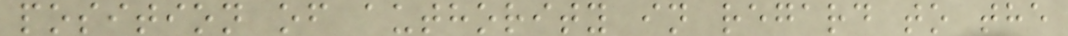position of authority in regard to the
